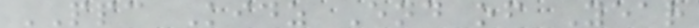PPC Kidz End of Year
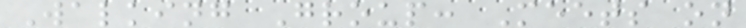Walking Group: Meets on
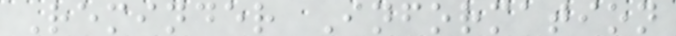Reminder Information
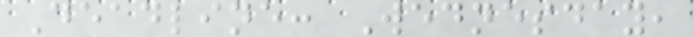Deadline: Wednesday,
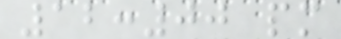12:00 pm
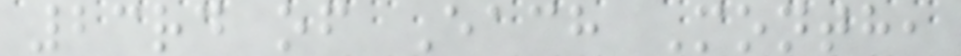23rd of Each Month,
